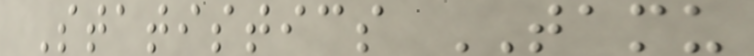Statistics TAMU
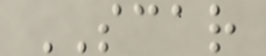SCAR
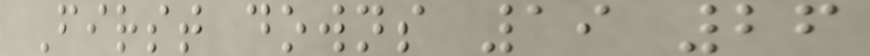First downs 19 26
